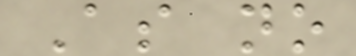As no
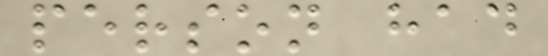person had
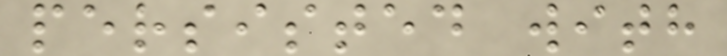persisted with
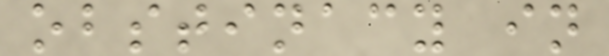obstinacy in
